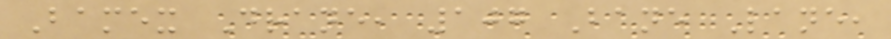Bamex Drane, 107 Bane Lane,
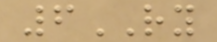6RY
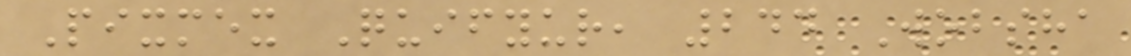Pixmex Quifyur, 244 Wobsha
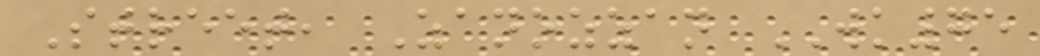Street, Zanozzan WK75
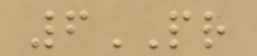6PR
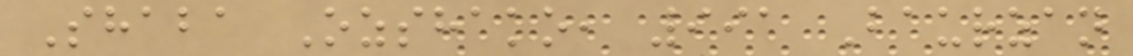Shaba Ozshako, 991 Baurzan
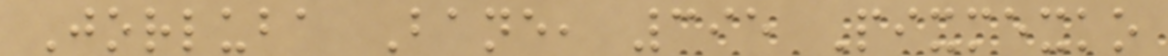Jorluba Bane, 395 Pixmexko
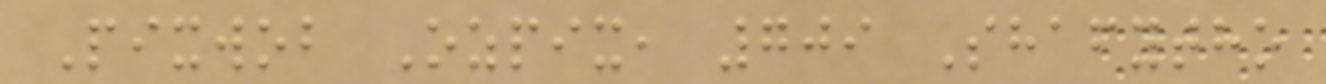Pixwob Ozpix, 709 Shafytho
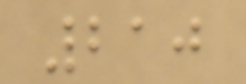210
